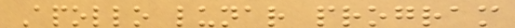Apollo lunar program
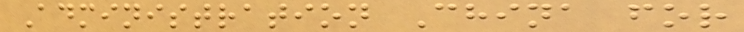Administration China for
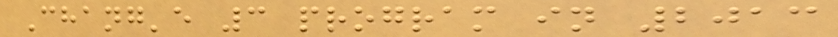Chang'e 3 program in 2013
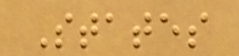States
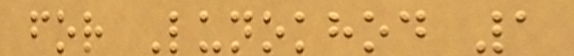for Lunokhod 1
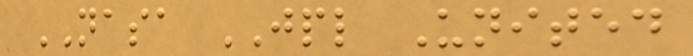NASA JPL United
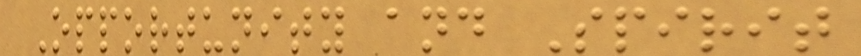Opportunity and Spirit
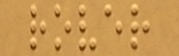rover
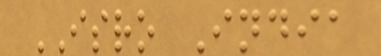ISRO India
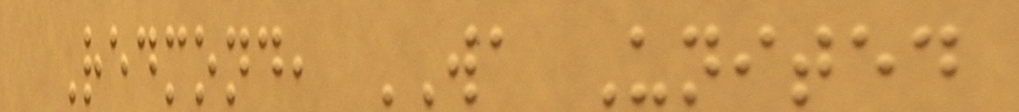Redmond, WA United
